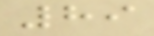89
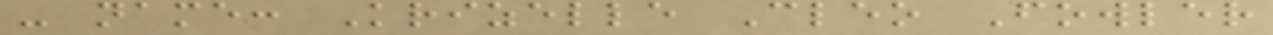- name: Krizelle Cleo Fowler
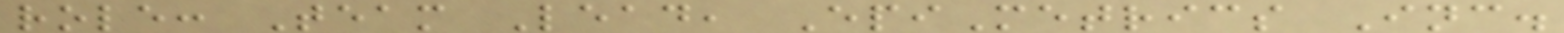role: Team Lead, EpiMetrics Inc.
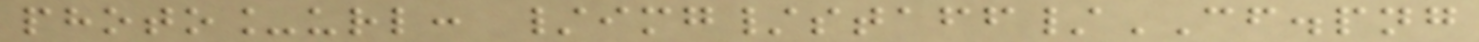photo_url: /img/staff/CF.png
